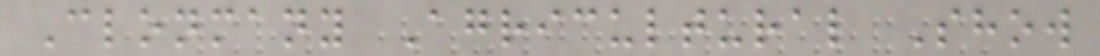Clonmany Agricultural Show
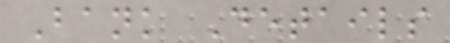Bank Details
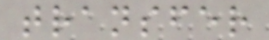transfer
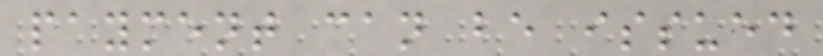payment can be issued
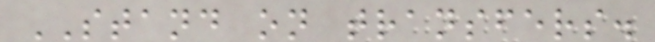STAND on transfers.
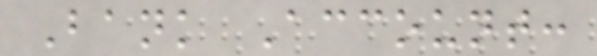Bank Account:
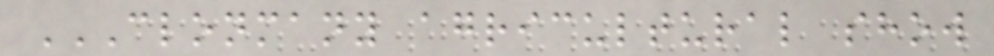CLONMANY AGRICULTURAL SHOW
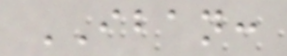IBAN:
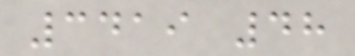3419 48
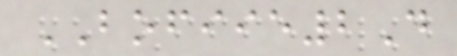BOFIIE2D
